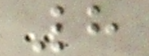8
